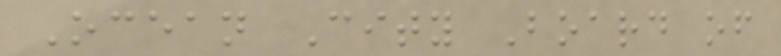Ocean City Board of
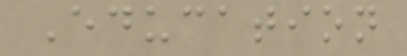Education
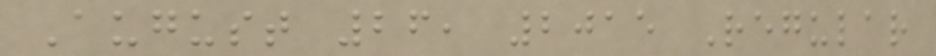August 26, 2015 Regular
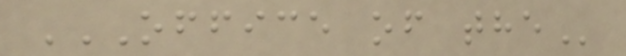OFFICE OF THE
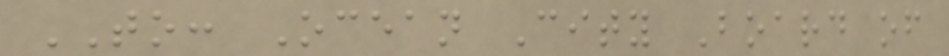TO: Ocean City Board of
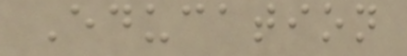Education
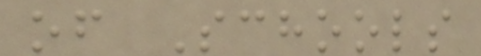of Schools
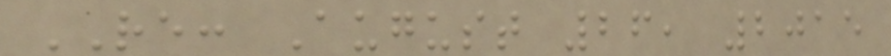RE: August 26, 2015
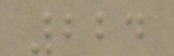224
